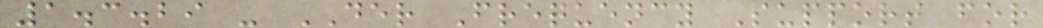1.3.29 - DER Frequency Support for
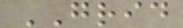GRID
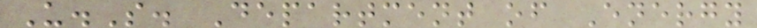U.S. Department of Energy
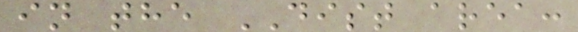in the DIST area:
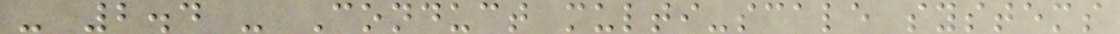- 2.4 - Conduct multi-scale systems
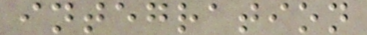integration
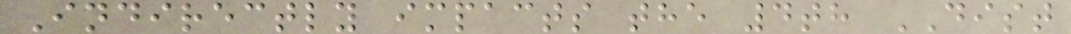Indirectly impacts the 4th DIST
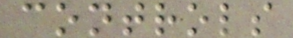controls
